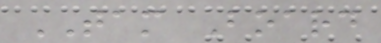TAM Board
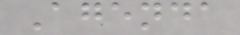Agenda
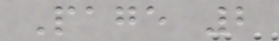Page 2
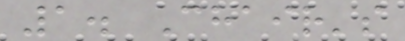1. Chair's
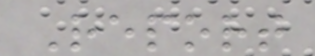Report
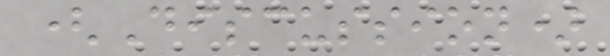(Discussion)
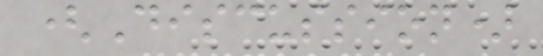(Discussion)
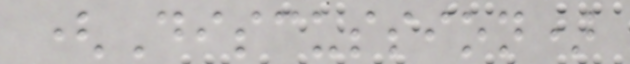(Discussion)
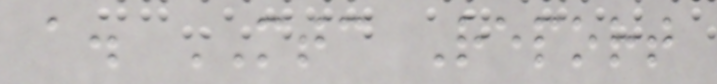a. MTC Report
